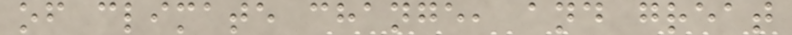of climate change, and great
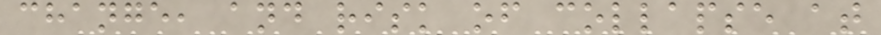change, and risk of collapse at
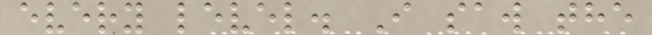every level. I saw the
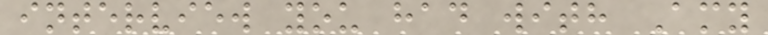interview you had with Amy
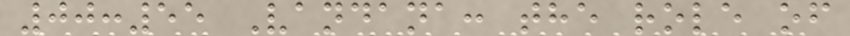00:55 Vandana: the role of
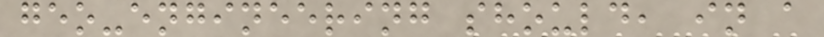geo-engineering should, in a
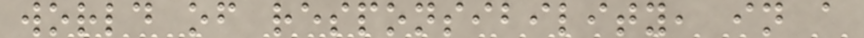world of responsibility, in a
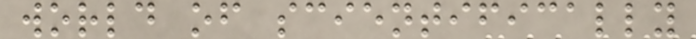world of scientifically
